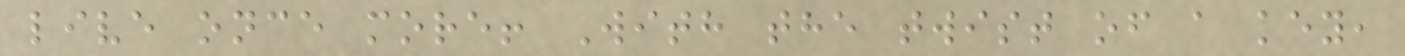live once more! With the twist of a key,
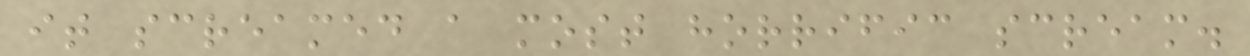it screamed a most horrific scream.
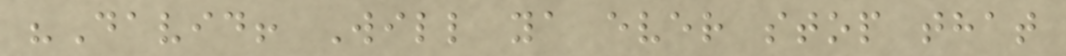"David! Will ya ever stop that
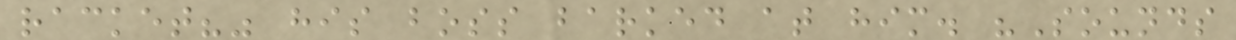racket?" his boss barked at him. "Sounds
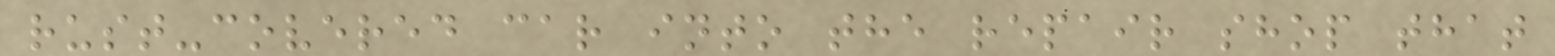rust-covered car into the repair shop that
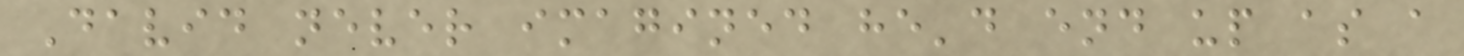David never imagined he'd end up as a
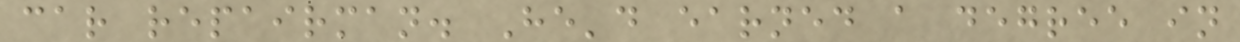car repairman. He'd earned a degree in
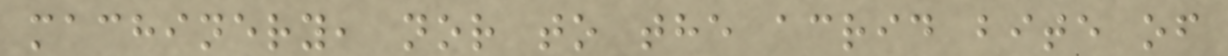machinery, nor to the acrid bite of
